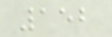152
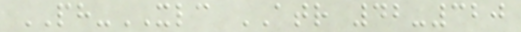PH-XLC ATR 42-320
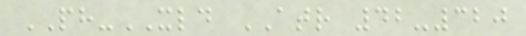PH-XLD ATR 42-320
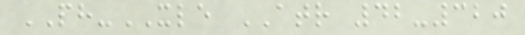PH-XLE ATR 42-320
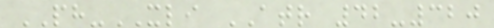PH-XLI ATR 42-320
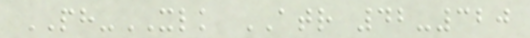PH-XLK ATR 42-320
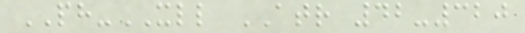PH-XLL ATR 42-320
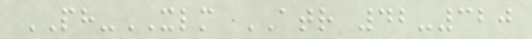PH-XLM ATR 42-320
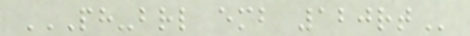PH-BRL EMB 120RT
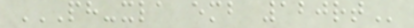PH-XLA EMB 120RT
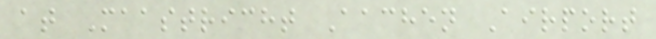at Maastricht Aachen Airport
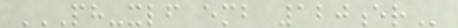PH-XLF EMB 120ER
